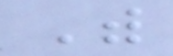With
